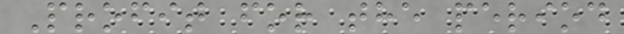Profit for the period
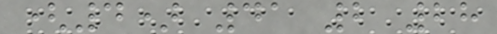(4) 41 2 28
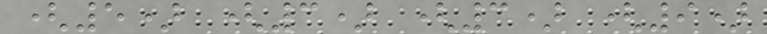(5) (3) (3) (9)
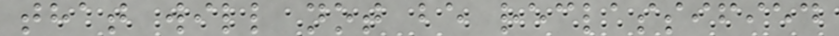that will not be reclassified
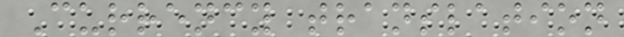Currency translation
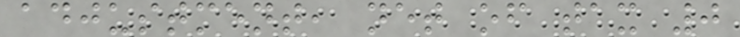adjustment, net of tax 0
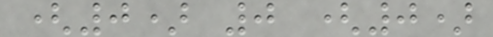(0) 0 (0)
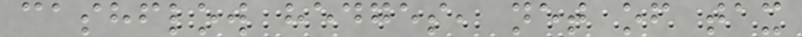cashflow hedges, net of tax
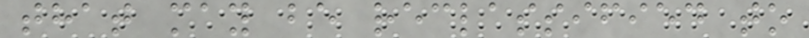that may be reclassified to
